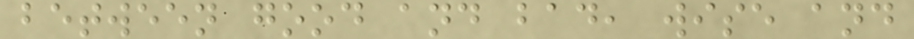between good and bad, wise and
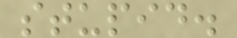stupid.
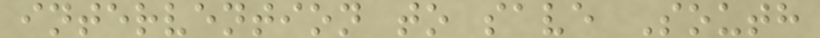intervention to save South
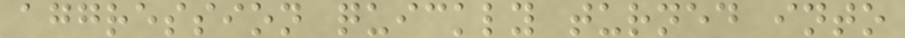aggression quickly turned into
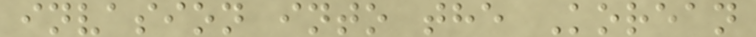invasion into the Korean
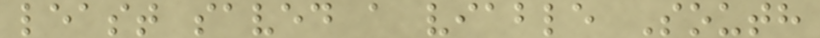least saved a viable South
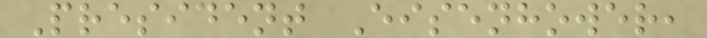President Eisenhower,
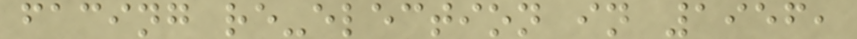facing re-election in 1956,
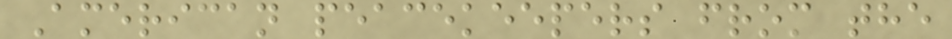American peacekeepers from the
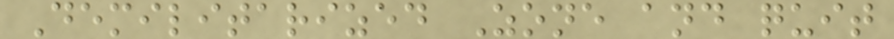Demilitarized Zone and quit
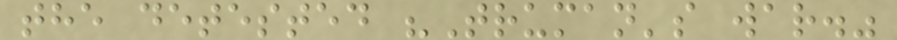the detested "Truman's war."
